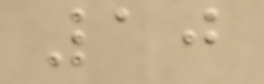10
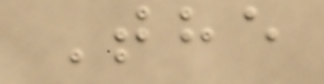The
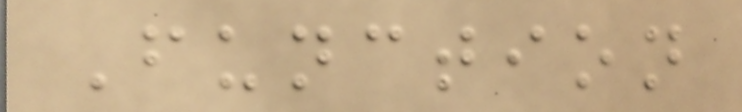Function
